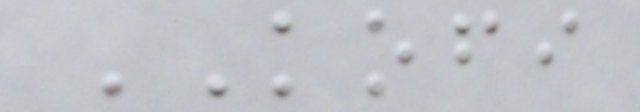KOFI
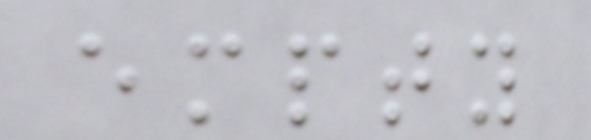empty
